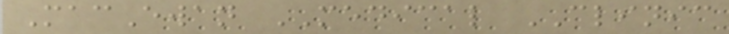MacEwan MEDICAL CLINIC
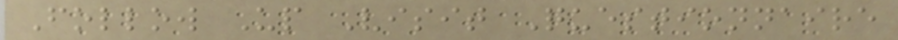Follow Up Visit Questionnaire
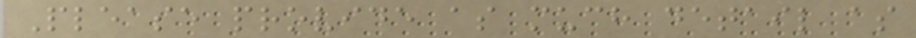Please provide as much detail as
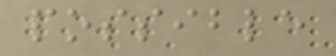possible
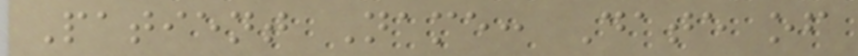Patient Name: Date of
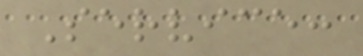Service:
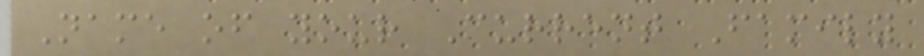Name of your Current Family
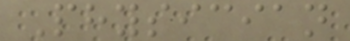Physician
